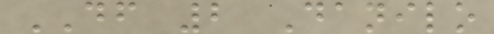DF 2 Danilo
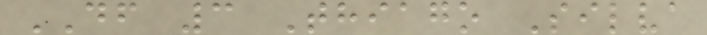DF 3 Thiago Silva
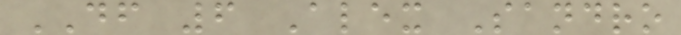DF 6 Alex Sandro
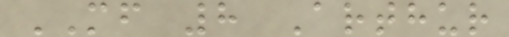MF 8 Arthur
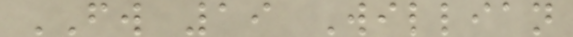FW 19 Willian
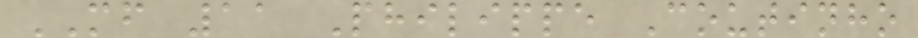MF 11 Philippe Coutinho
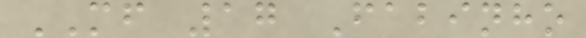MF 17 Fabinho
